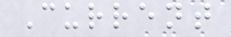Current
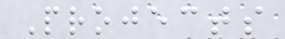Projects
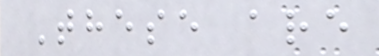These are
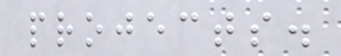projects.
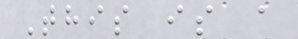This is a
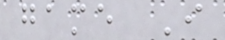game I
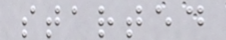started
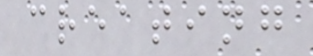creating
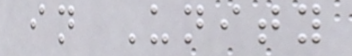in Unity
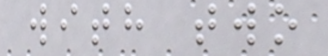with two
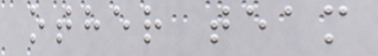other team
